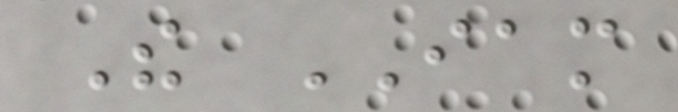The IAM
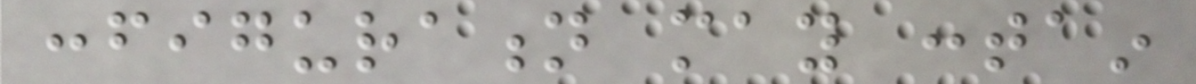configuration may contain
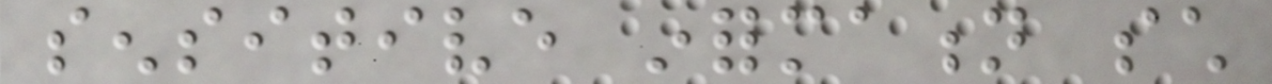sensitive information such
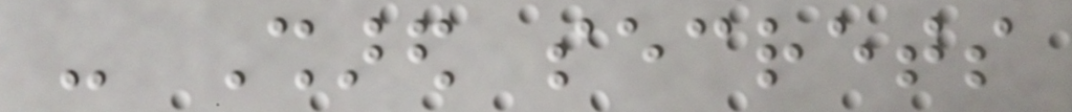- Shared secrets
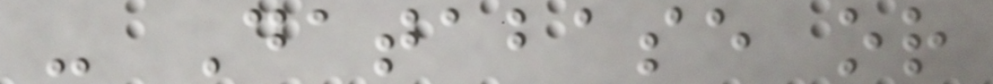- Database or
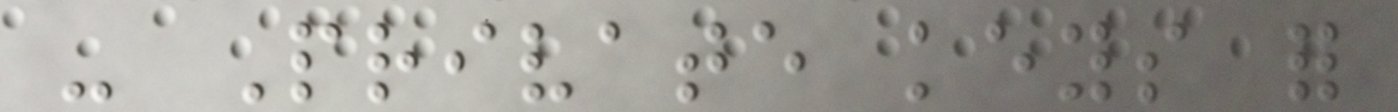- Private keys for
